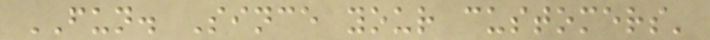FUN. Since your customers'
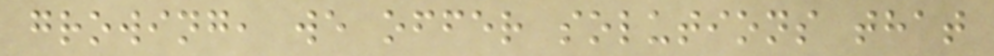growing, we offer solutions that
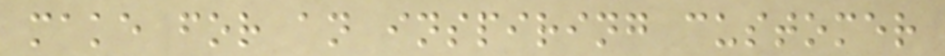make for an inspiring customer
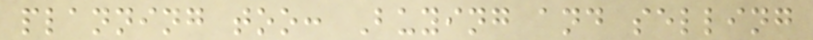planning too: Buying and selling
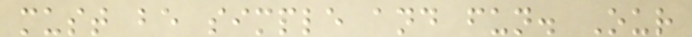must be simple and fun. Our
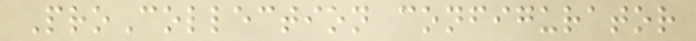ProCollection configurator
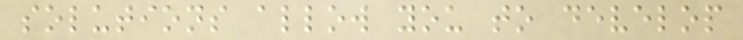solutions allow you to develop
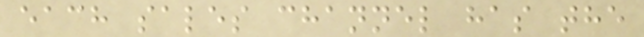each sales channel has the
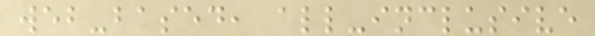web-based, all-inclusive
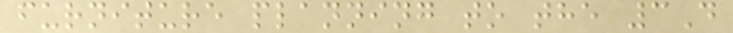furniture planning to the 3D
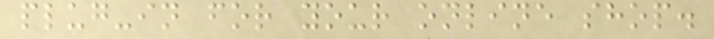plug-in for your online shop.
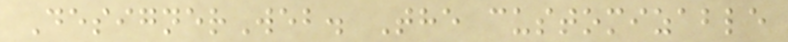DesignerWeb. The customizable
